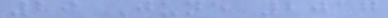29 June 2017
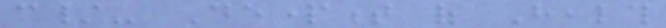c/- Department of Health
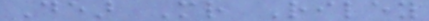Dear Mr Riley
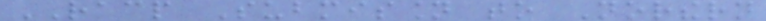RACP Submission to Northern
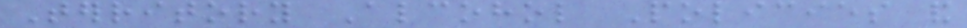Territory Alcohol Policies and
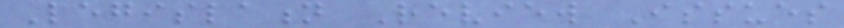Legislation Review Issues
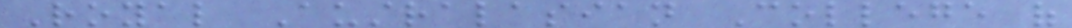Royal Australasian College of
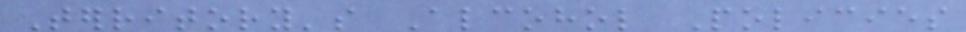Territory's Alcohol Policies
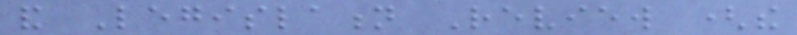and Legislation Review (the
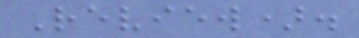Review).
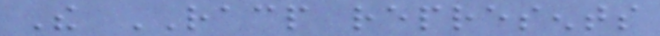The RACP represents
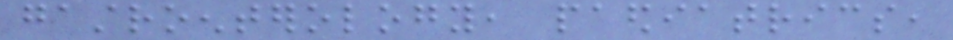gastroenterology, paediatrics,
